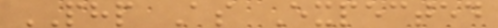PHP As Expected
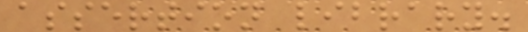assertion library.
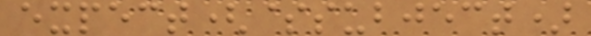expect($subject)
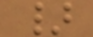}
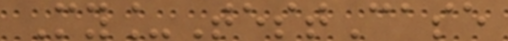My_TestCase
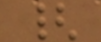{
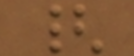{
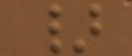}
